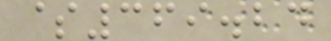$369.24
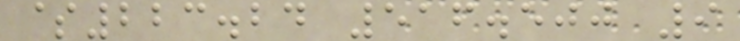$223.24 516.500 9
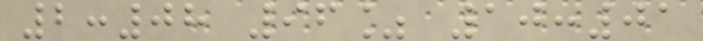2:08 96% 10:01
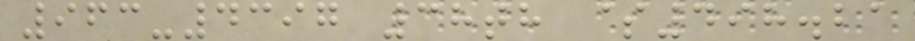963-4397 38th $498.21
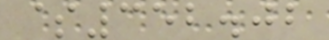$352.02
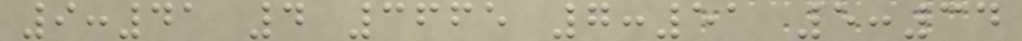9:41 4 3665 7:51 5:34
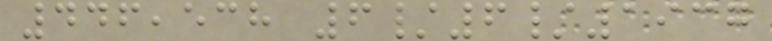446,538 6/6/1937
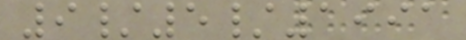9/5/1991
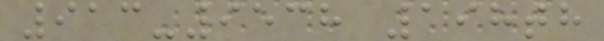913-9538 198th
